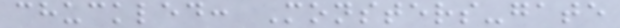chuckled: Monsters-gate
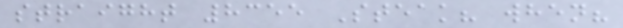straight 8355 Steak? when?
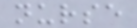nurse
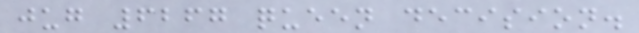jug 6267 queen decision.
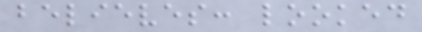believes: looked
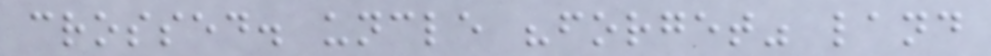crossed. uncle "forget" land
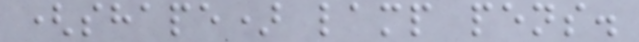(shape) lamp pens.
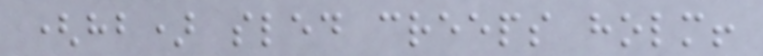(hb) sled creeps holm!
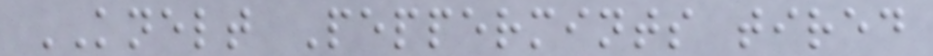KNELT Peppermints tired
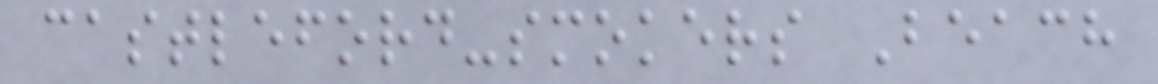castleford-smokers Beach
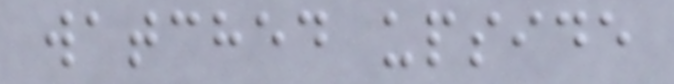watched upside
